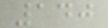140
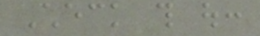Check this out:
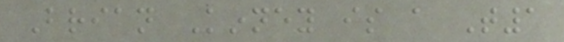Brian Kinney is a T1
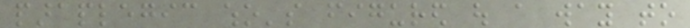paraplegic who's figured out a way to
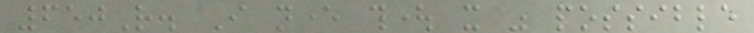650R. I never thought it was possible
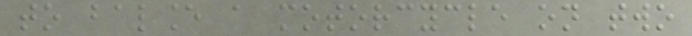to balance a motorcycle on two
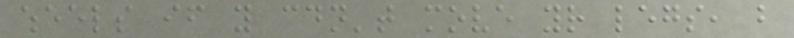wheels if you couldn't move your legs, but
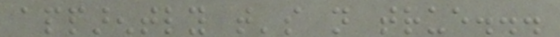apparently that's not true...
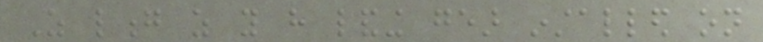As long as you have landing gear installed on
